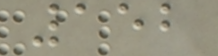152
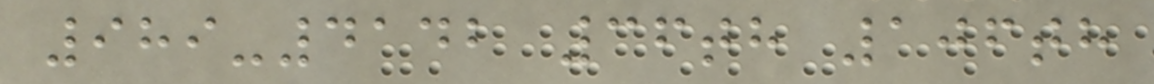989-4142 36th 106th
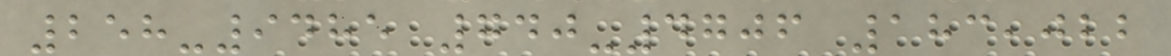258-9485 740-4706 183,022
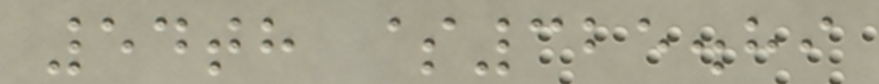54th $325.89
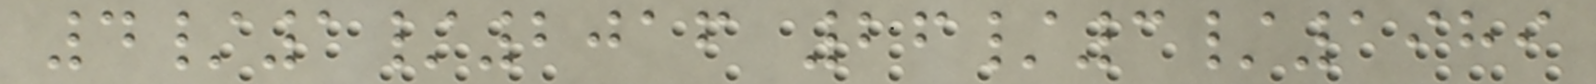4/1/2016 26/3/1989
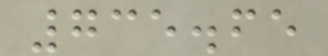735.65
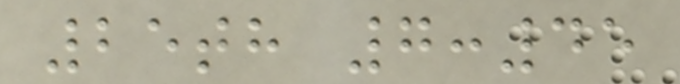25th 7:45
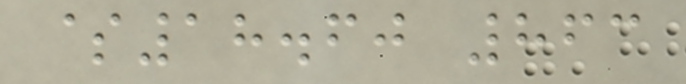$18.60 863
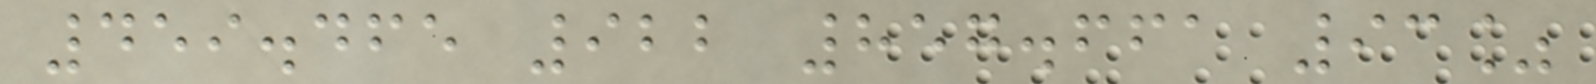459.465 922 857.661 93%
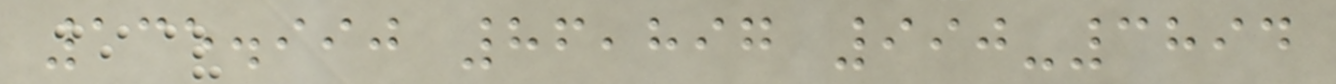135.990 86,897 990-3894
